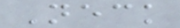Neck
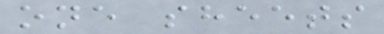one sheets
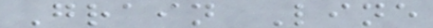Grain Line
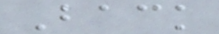Back
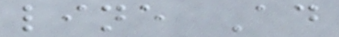line Ad
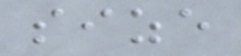size
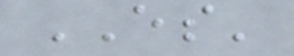ES'
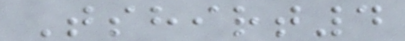Tshirt4
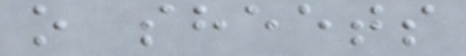o sheets
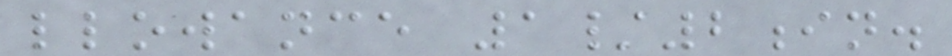llowance 1/2in.
